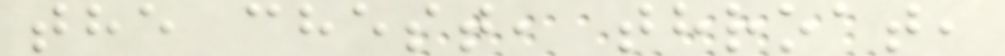the chest, throat,
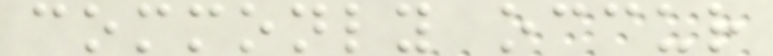commonly occur
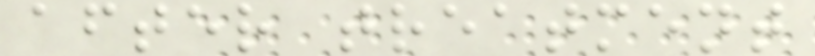after treatment
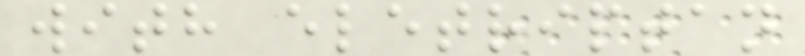with eletriptan
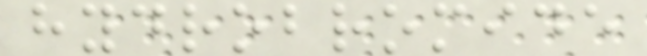hydrobromide
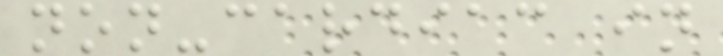non-cardiac in
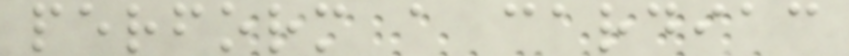perform a cardiac
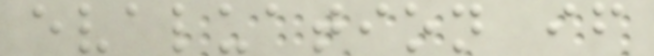evaluation if
